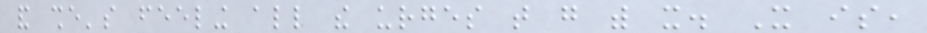and she's feeling all the urges that go with it. It is,
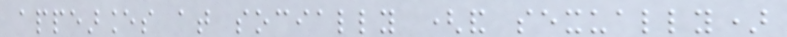appearances at socially (and sexually)
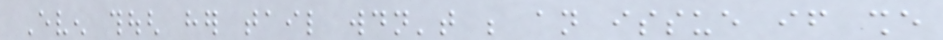Even though her tail wouldn't be an issue if she
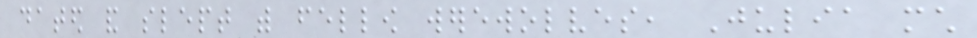dated and slept with fellow werewolves, Julia much
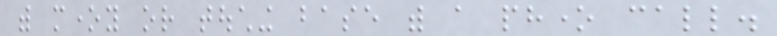with money or touching base with a phone call.
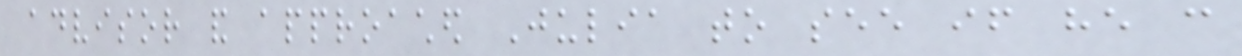advisor and approached Julia to see if he can
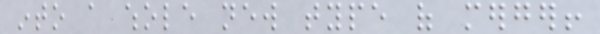into a whole new type of merger!
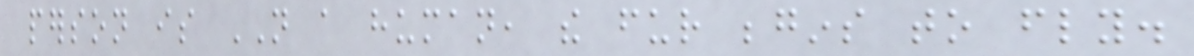person is NOT a human, the fur begins to fly.
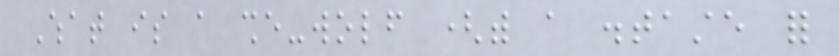What is a she-wolf (with a distaste for
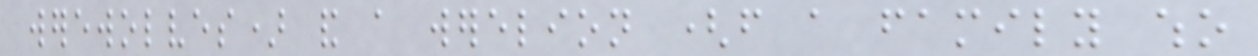werewolves) and a werelion (from a family who
